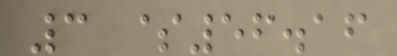3 $56.16
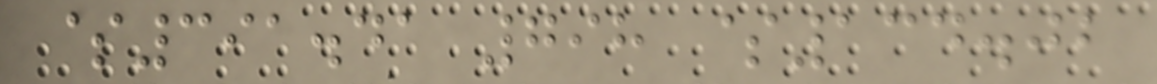$391.41 798 $134.02
